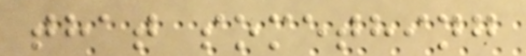that something
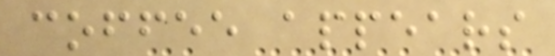coffee appears
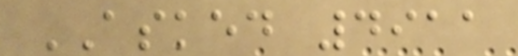ASKED 4911
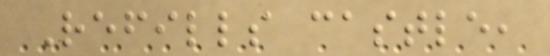Refills castle,
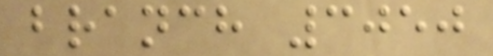branch 3050
